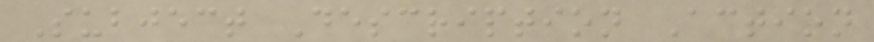Subject Description Action
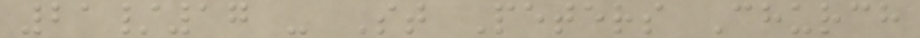21/17 - St Peters Church
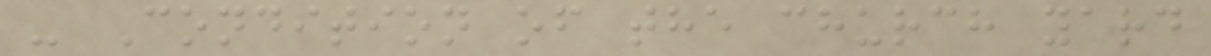- Condition of the church yard
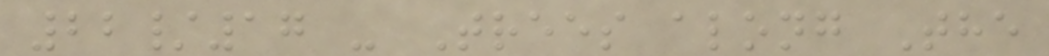22/17 - Trees along The
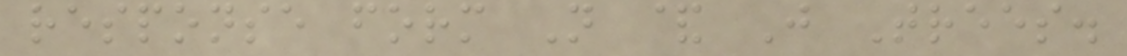response form N & J Trees.
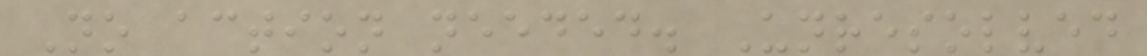No action needed. Unresolved
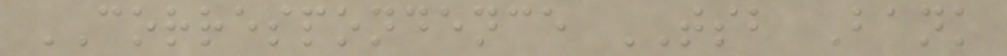CORRESPONDENCE TSB Bank
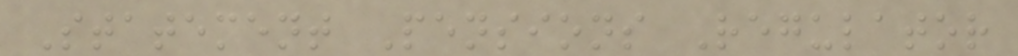Statement Pensions Regulator
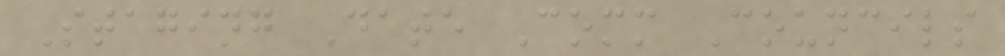Staging Date Comm Councils
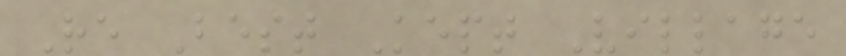Re Best Kept Village
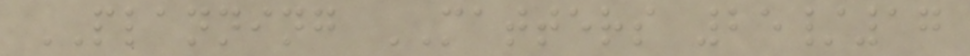PLANNING MATTERS 25/17
